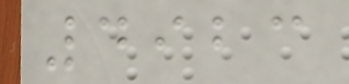4923
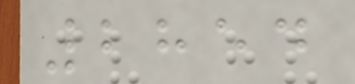2854
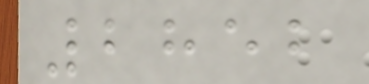2852
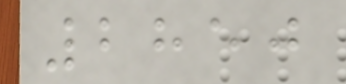2850
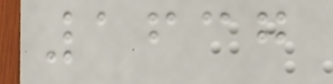1637
